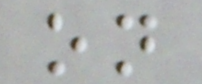on
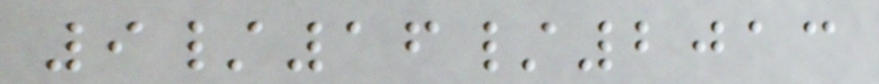9/16/2013
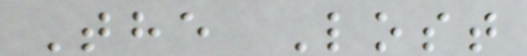The Lost
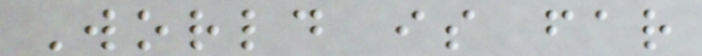World is far
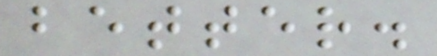better.
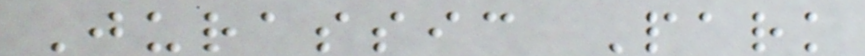Jurassic Park
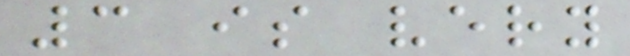3 is very
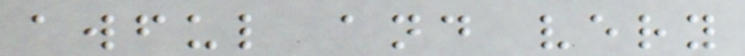awful and very
